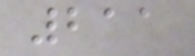211
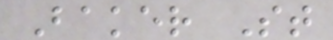Baker St
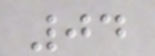04
